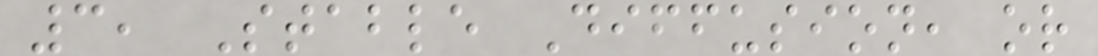3, Stable Diffusion, or
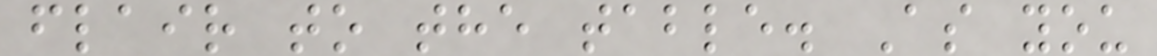flair to the table. As you
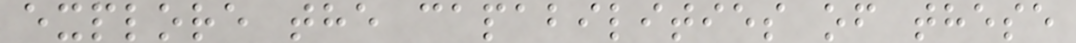explore the capabilities of these
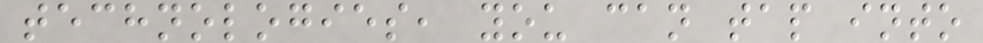technologies, you can tap into
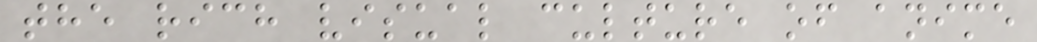the rich visual culture of anime
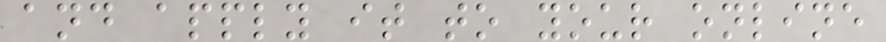and apply it to your online
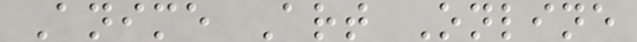Anime Art Online
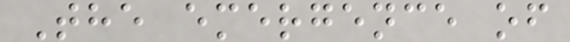The emergence of
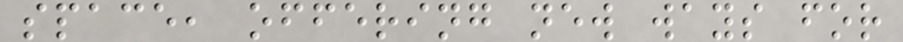space, offering new ways for
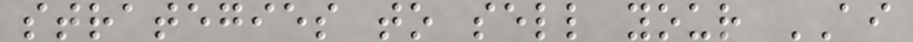strategies to sell your AI
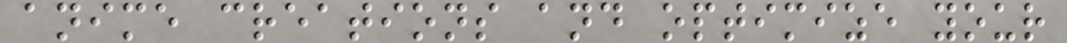anime creations and optimize your
